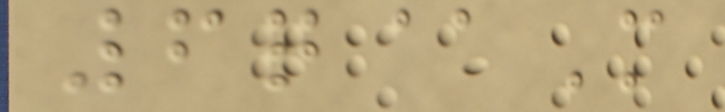6q@M
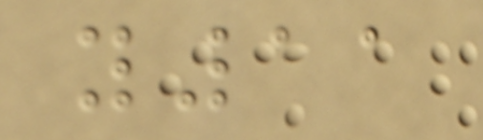y11
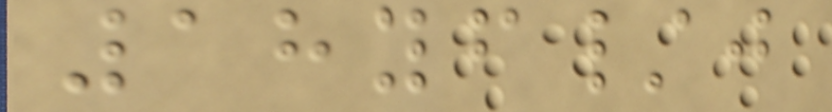18yf/j
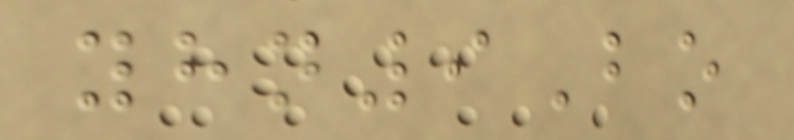yhn9Bo
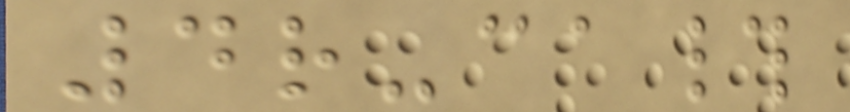4r-ca#
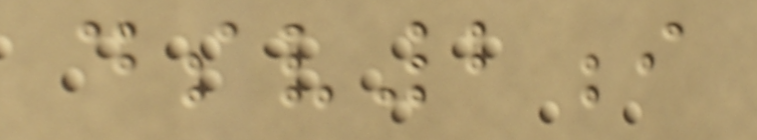dsv2i
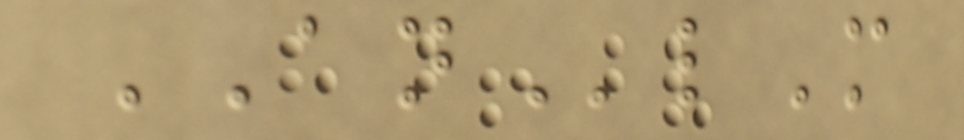ANlM
